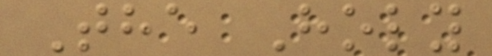The Holy
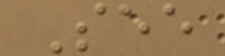See
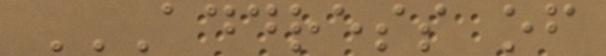ADDRESS OF
